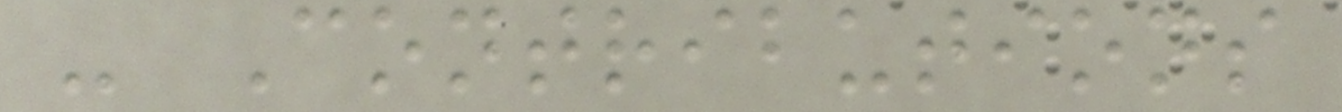- Contributions
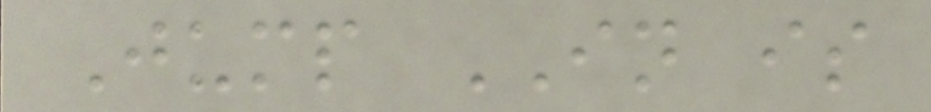Jump IN is
